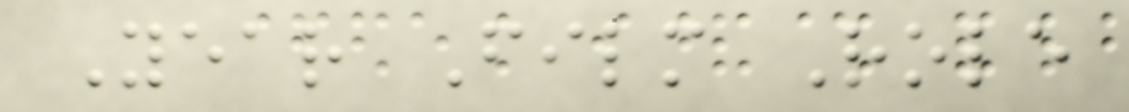Year Film Role
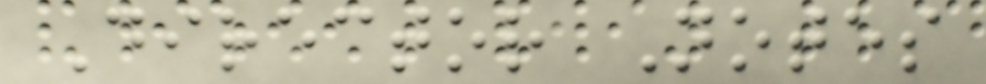Director Notes
